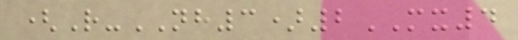(R-NH3)2MX4
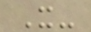X-
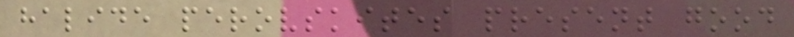halide perovskites present good
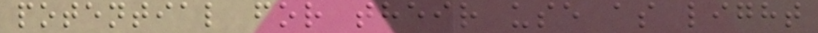potential for their use as light
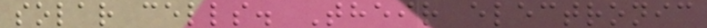solar cells. Their electronic
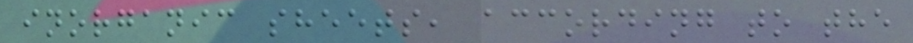inorganic sheets, according to the
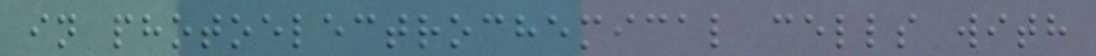in photoelectrochemical cells with
